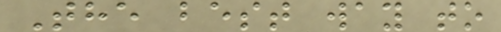The best way to
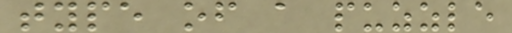type of a puzzle
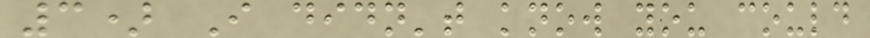3) I didn't know you could
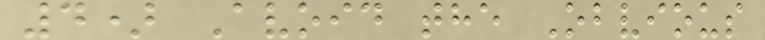4) Avoid the Obvious
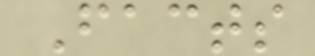Facts
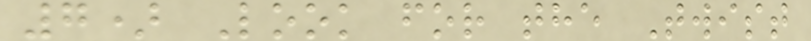7) Look for the Twist
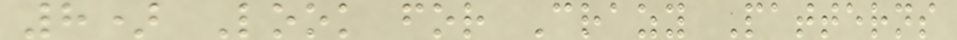8) Look for Crazy Patterns
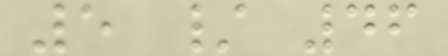5 / 46
